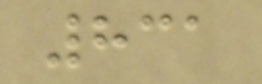831
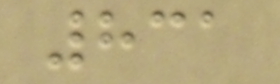831
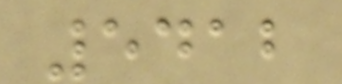5412
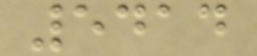5414
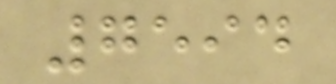7594
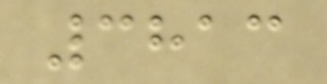3813
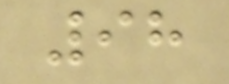98
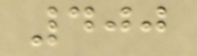400
